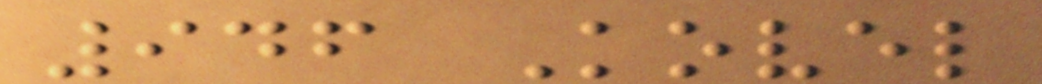946 Kovel
